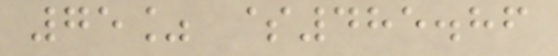75% $485.86
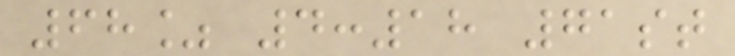68% 4:18 71st
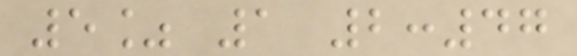5% 1 2:47
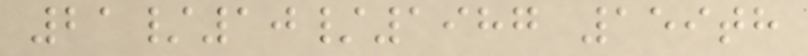21/10/1987 159th
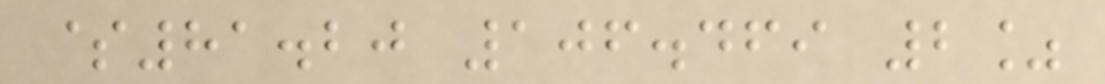$81.20 106.469 2%
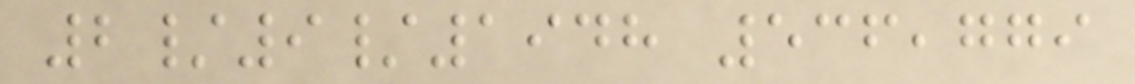2/9/1948 536,779
